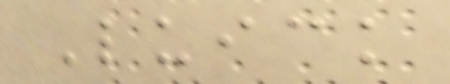Luick
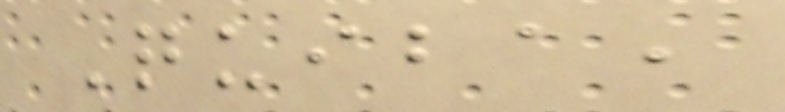Quiba,
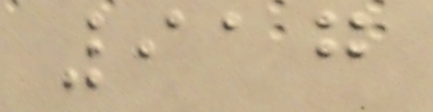917
